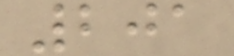201
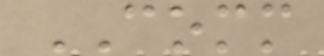COMM
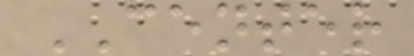CENTER
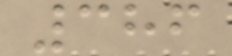386
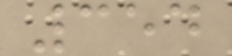354
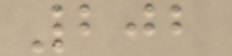202
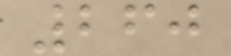260
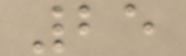25
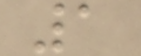1
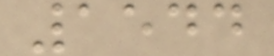1544
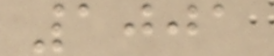1001
